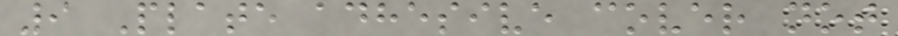9 Plate adhesive cover not
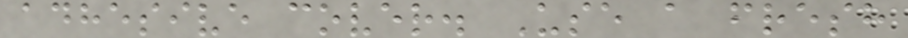adhesive cover. Use a fresh
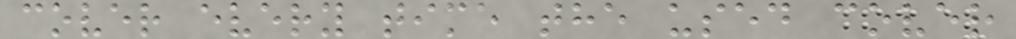cover every time the used cover
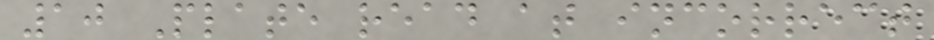10 Plate read at incorrect
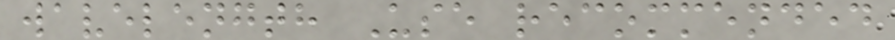wavelength Use recommended
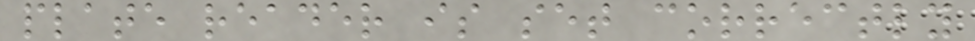plate reader is set correctly
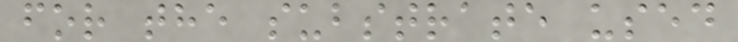for the substrate used
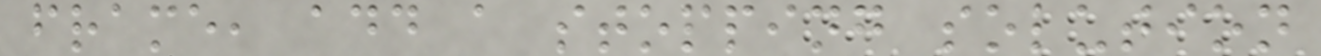frame, add a stopping solution
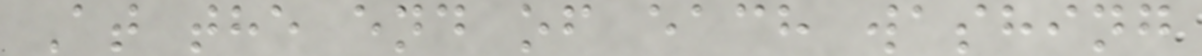At the end of each washing
